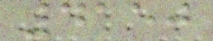4150
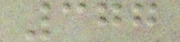377
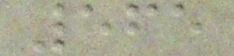565
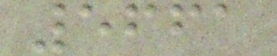5661
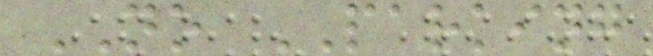NO PARKING
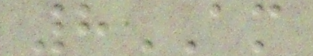8AM
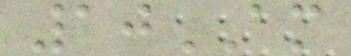10AM
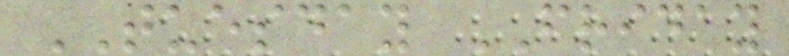TUESDAY FRIDAY
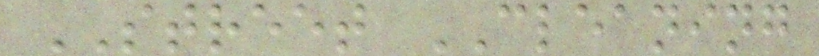STREET CLEANING
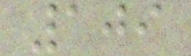109
